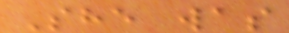She was
